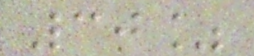30%
